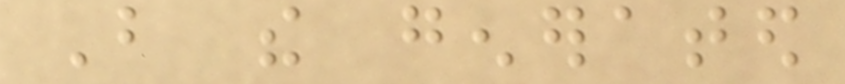But the generated
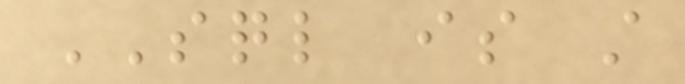SQL is still
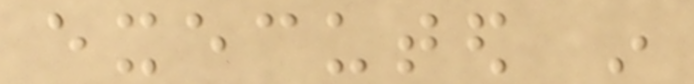executed in
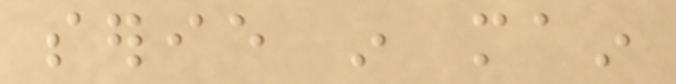serie in main
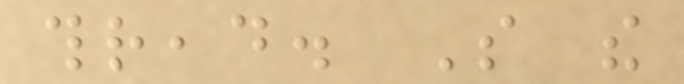thread. So the
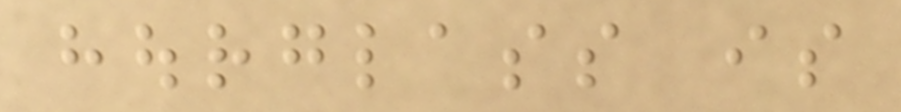hourglass is
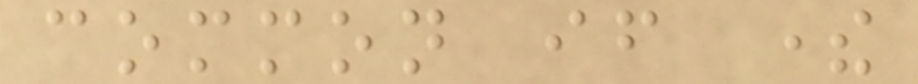common if there
